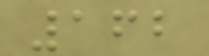162
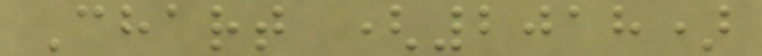Chart (2018)
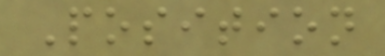Position
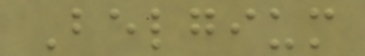Belgium
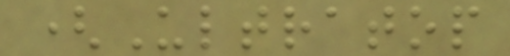(Ultratop
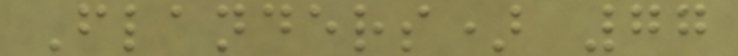Flanders) 77
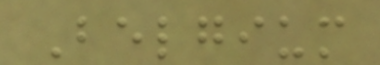Belgium
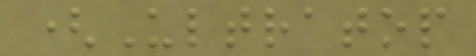(Ultratop
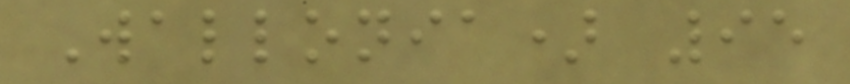Wallonia) 95
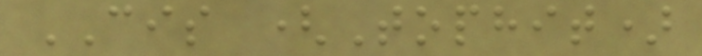CIS (Tophit)
